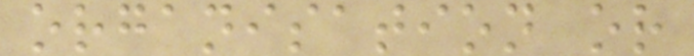organisation or
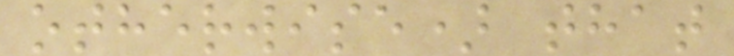otherwise) that
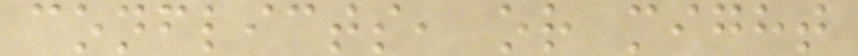conflicts, or might
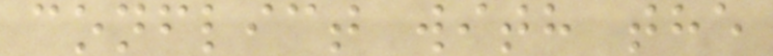conflict with the
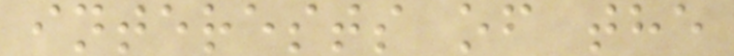interests of the
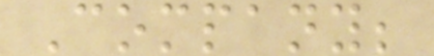Company;
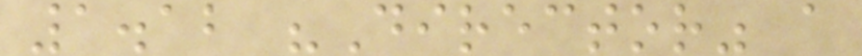1.12 "Director" a
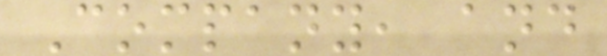Company, and
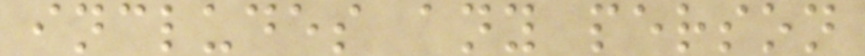includes any person
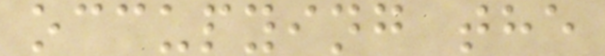occupying the
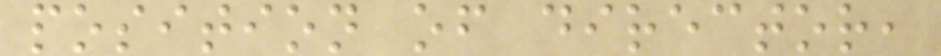position of director,
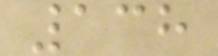138
